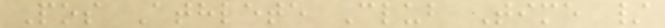Pos Athlete Club Time /
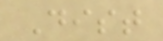Dist
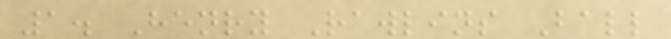1. Henry Rawlins Ball
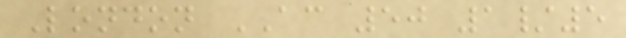London AC 50 1/5
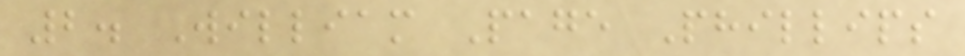2. William Page Phillips
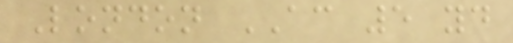London AC 5 yd
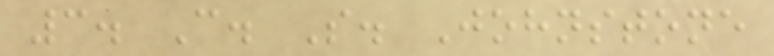3. C. S. Johnstone
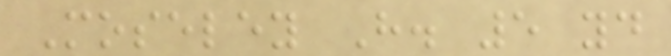Moseley H. 5 yd
